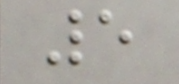5
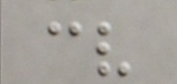cv
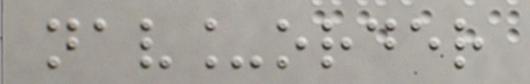nav_order
